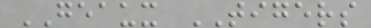GEAUX TIGERS
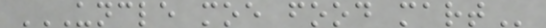UNCLE MOE FOOD MART
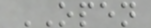OPEN
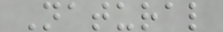Natural
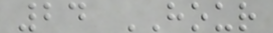24 HOUR
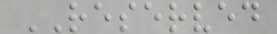RESERVED
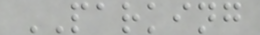PARKING
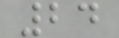24
